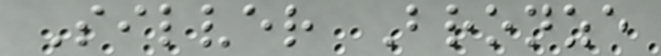Silver Bronze
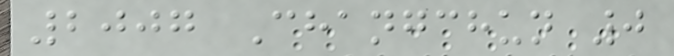2007 Changchun 0
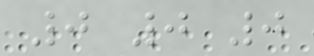0 0 0
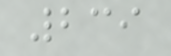239
